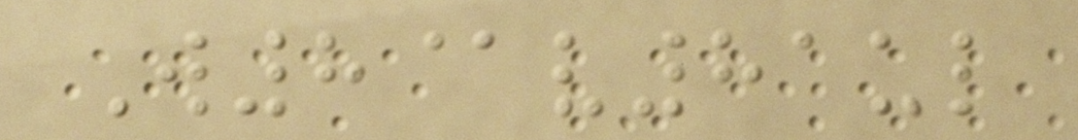W8@v81ul
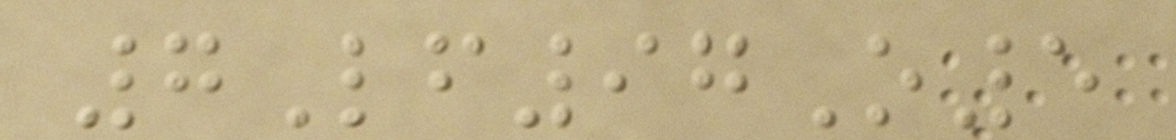7Lf97O5
